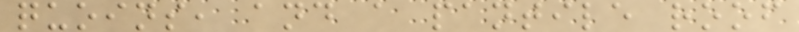quoins, and a pantile roof
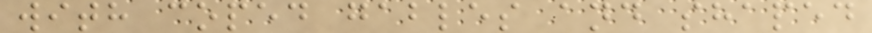with coped gables and shaped
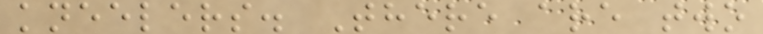kneelers. There are two
